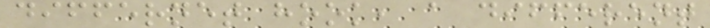differnet hook, a different
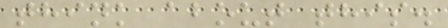think about this.
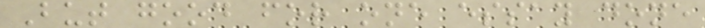But good for one essay done
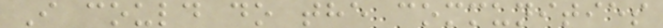I could do the communities
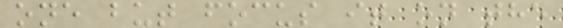one but focus it on the
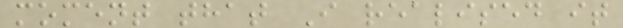moment that I realised it
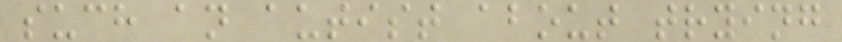such an autist about trying
